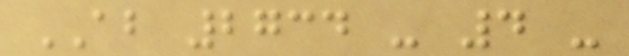AB 2734 - 4 -
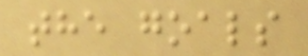the goals
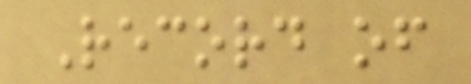Record of
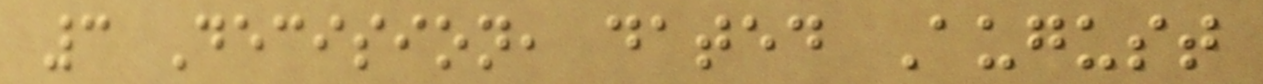3 Decision, dated August
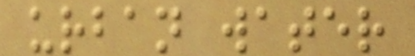urban water
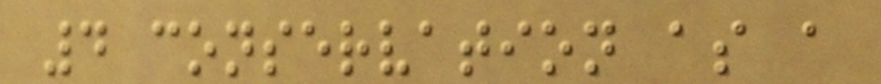4 conservation as a
